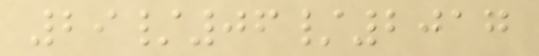29/06/2017
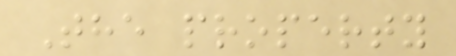The property
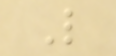L
